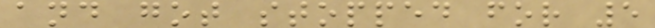and got stopped for 5
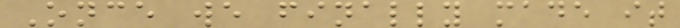Once we finally made it
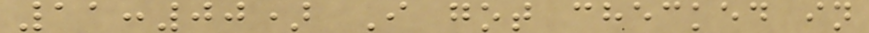11:00) I got checked in
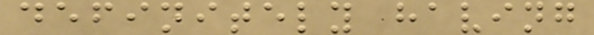definitely having
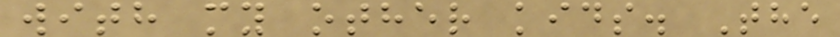with my other kids. The
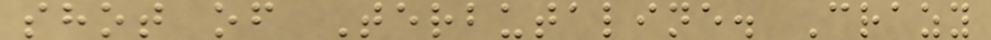shot of Terbutaline. Crazy
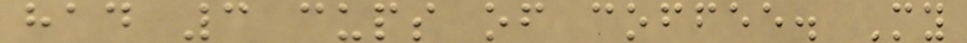had 3 cups of coffee. My
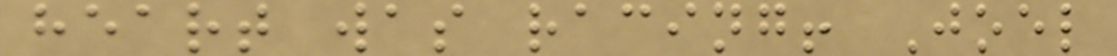heart was racing! Joel
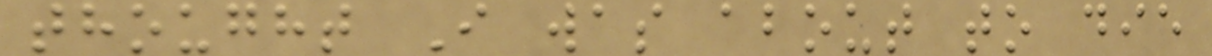thought I was about to die
